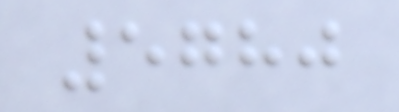5780
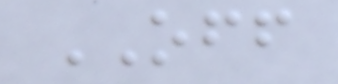OFF
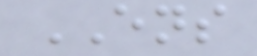ENS
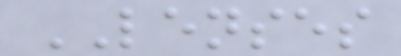LENSES
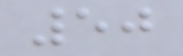50
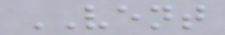VENT
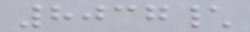8037\
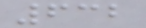632
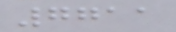7711
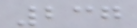237
